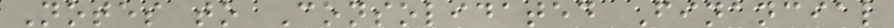Notes to Consolidated Financial
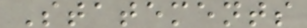Statements
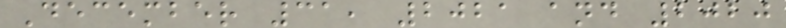December 31, 2021 and 2020
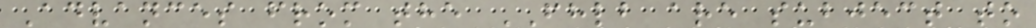Advances from the FHLB are subject to
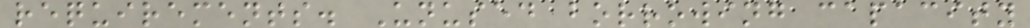requirements. Unused borrowing capacity
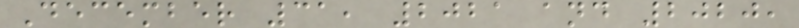December 31, 2021 and 2020,
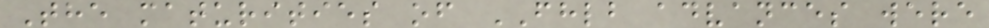The maturities of FHLB advances were
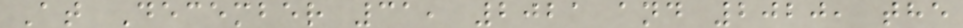At December 31, 2021 and 2020, the
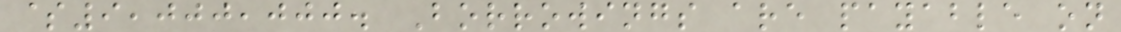$9,000,000. Borrowings are payable on
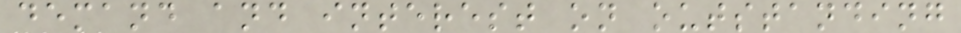demand and interest on outstanding
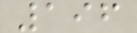196
